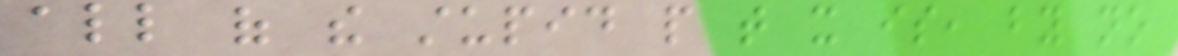all of the stupid people that it is, by no
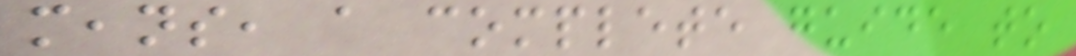means, a complete guide to
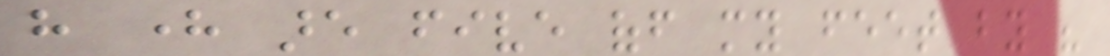have here are five off my feet by his
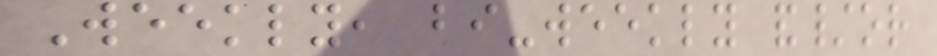Weekly, bi-weekly and/or
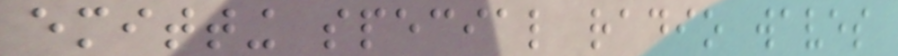emitting special radio waves
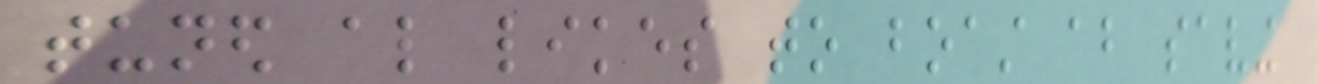tuned also likes to boast about saving
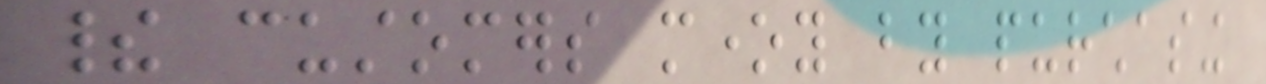their customers money by purchasing
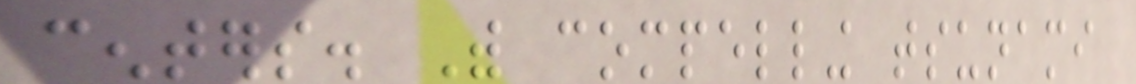centers. With compelling tsunami
